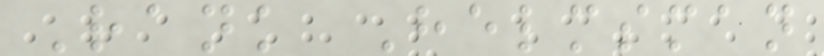Rank Helmsman
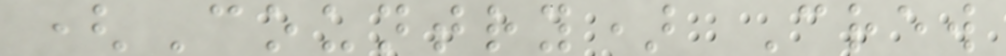(Country) Crew
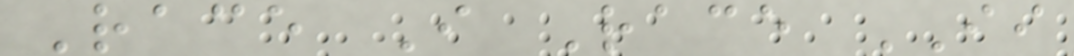Race I Race II
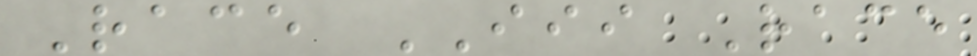Race III Race
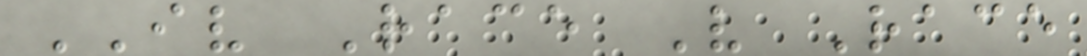IV Race V Race
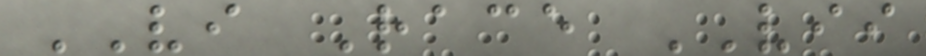VI Race VII
